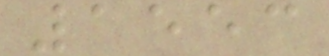1553
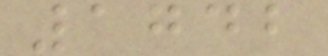1742
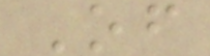Of
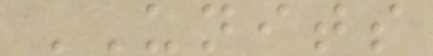UNITS
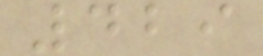429
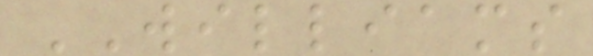WILLIAMS
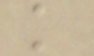k
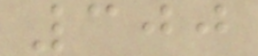300
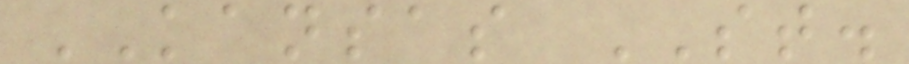KANSAS ST.
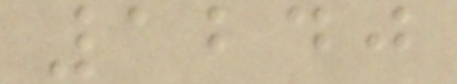1240
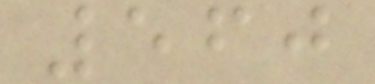560
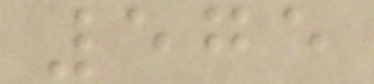575
